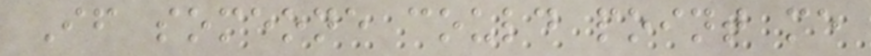If someone could point me
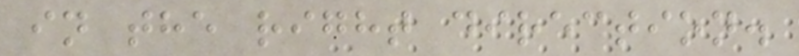in the right direction.
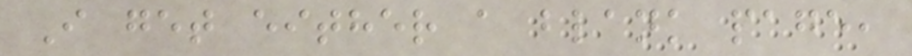I get either a blank page,
